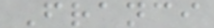Franci
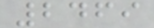2469
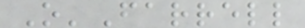O'Farrell
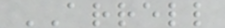ARRELL
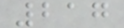217
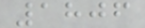1806
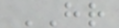HR
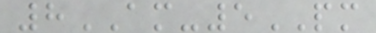8AM-5PM
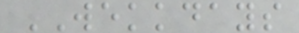WEKKDAYS
